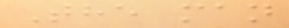The man
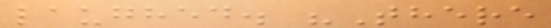laughed. "There
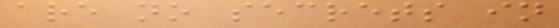are no secrets in
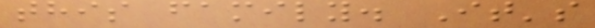this family. It's
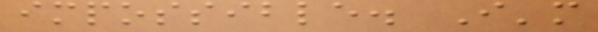impossible. I'm
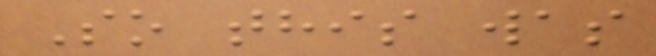So this was
